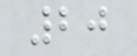20
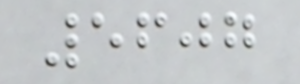5607
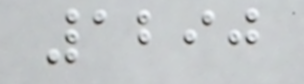1290
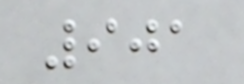901
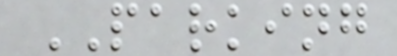PARKING
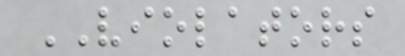VIOLATORS
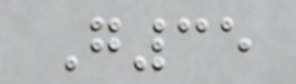G35
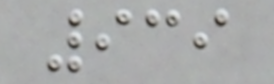939
